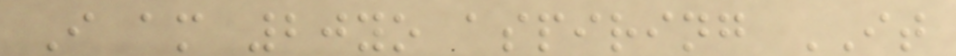I am 20yo aspiring IT
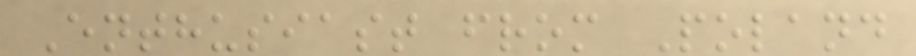Enthusiast from Poland
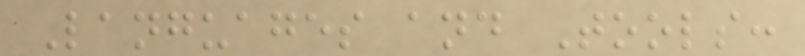Languages and Tools:
